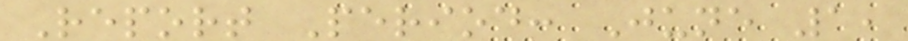Report Period: June 1,
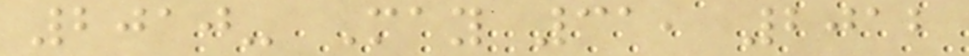2010- May 31, 2012
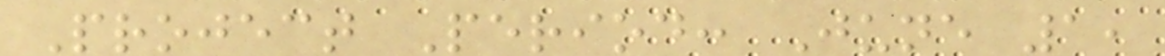Project Period: June 1,
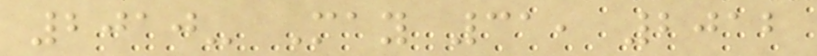2010- May 31, 2012
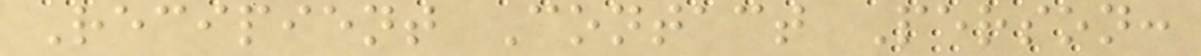Recipient Contact Person:
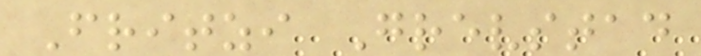Fritzi Grevstad
